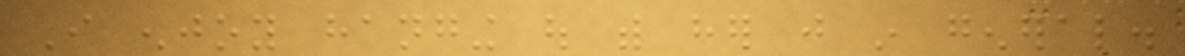I enjoy hanging out with her just in general.
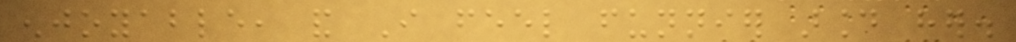enjoyable, and I feel funnier around her.
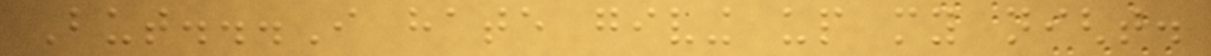But...I hate giving up my night.
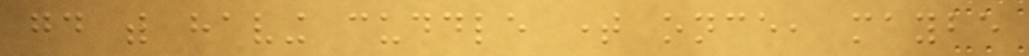good with having cuddle time once, maybe
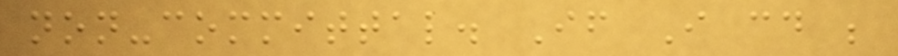non-committal. If I could be
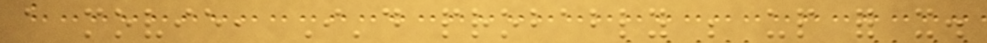a movie, I'd probably be up for it.
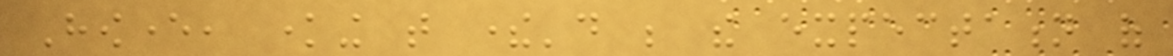However, knowing that there'd be the expectation of
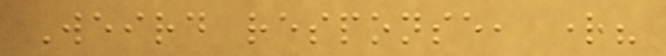Weird response, right?
